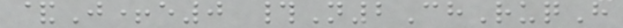&J+e0 #N2ChRuqH
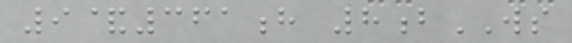9&361h 8bWS
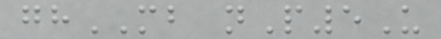ghMB nP5U
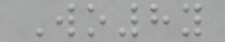Wo8y
